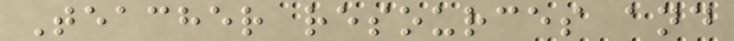Teacher resources and
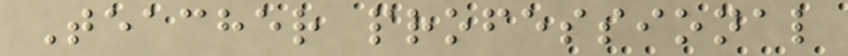Teacher professional
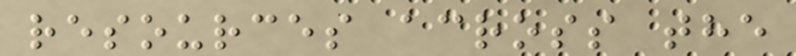resources across the
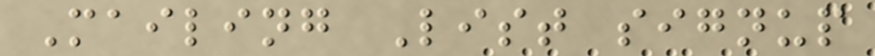Mailing List signup
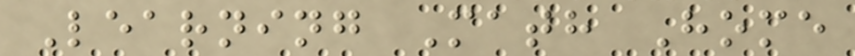Learning Math Home
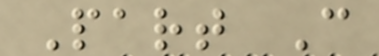Part C
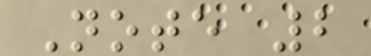Note 2
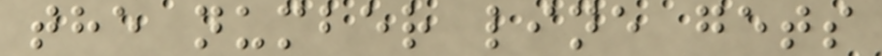the number line gets
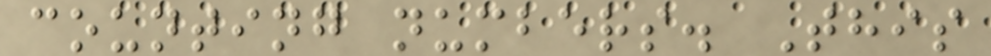counting numbers. This
